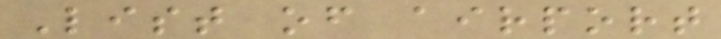List of airport
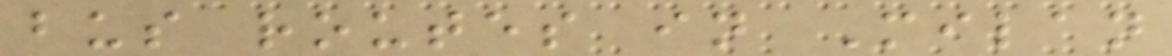bus routes in Milan
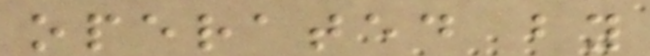operated by
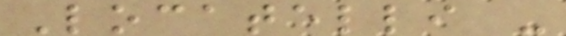Locatelli -
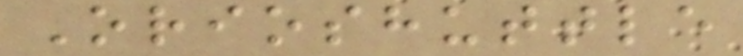Orioshuttle
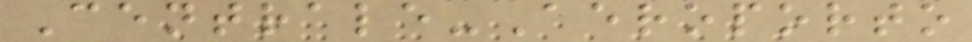Centrale-Aeroporto
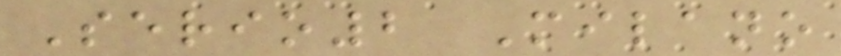Serio2 Milano
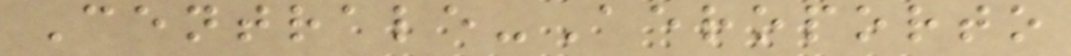Centrale-Aeroporto
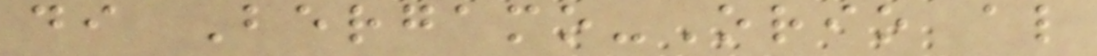di Bergamo-Orio al
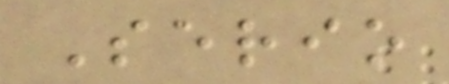Serio
